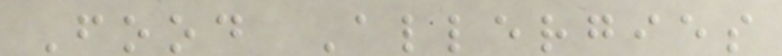Food Allergies
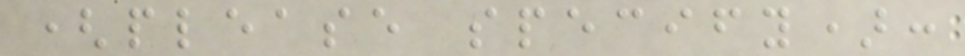(please specify):
